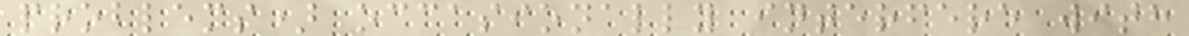problems) occasionally interfere with
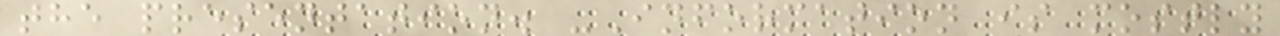the presentation. -Information is mostly
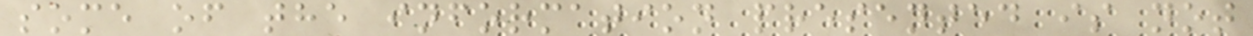some of the information presented is not
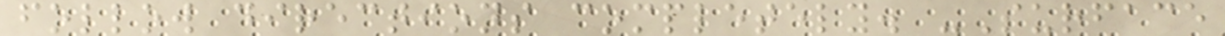follow directions completely. -Surface
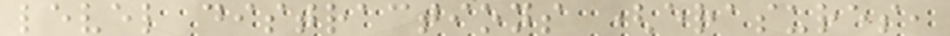level distractions (erasures,
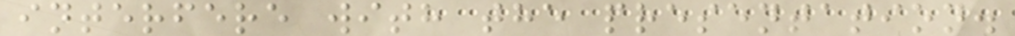interfere with the presentation.
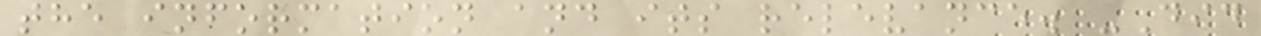the information and its relevance. -Did
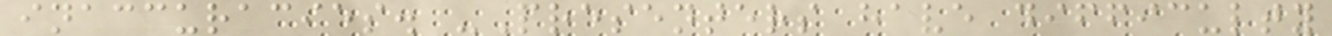inaccuracies. -Presenters have difficulty
